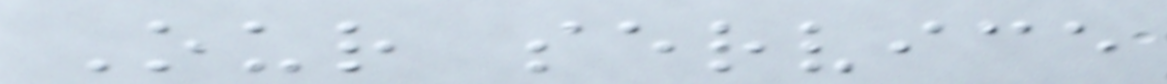Our service
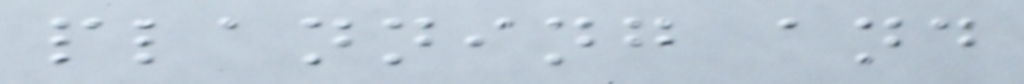planning and
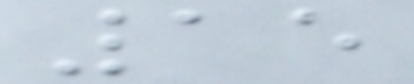15
